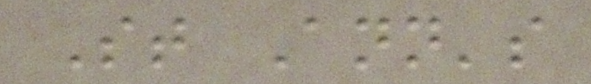St Ann's
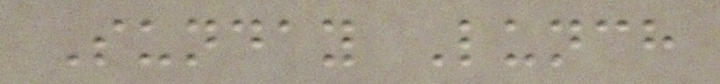Sunday Lunch
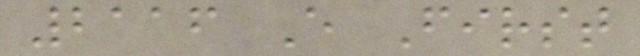2116 E First
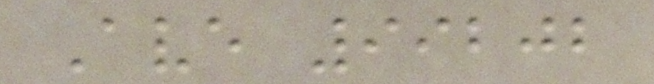Ave 99202
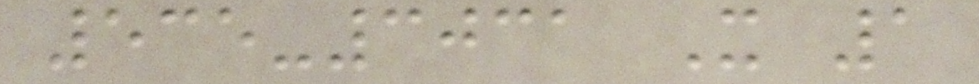535-3031 X 1
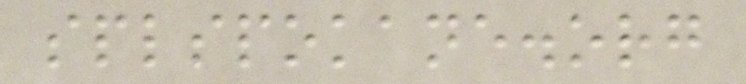splspokane.org
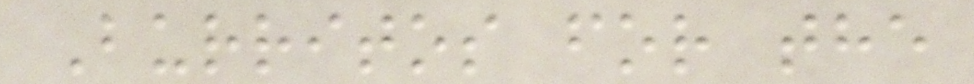Burritos for the
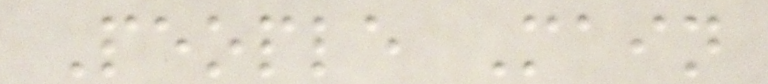People Main
